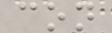con
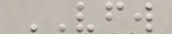VFW
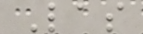Las
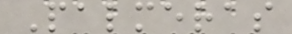Palmeras
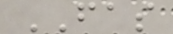FAS
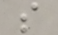s
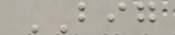BIG
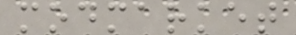modmarket
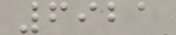6921
